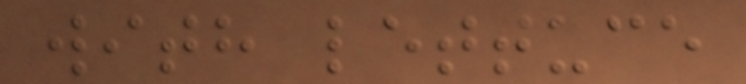with lettuce
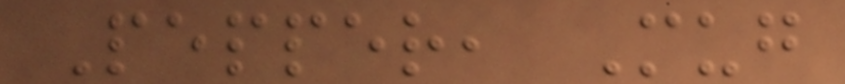Pepper, Mug
